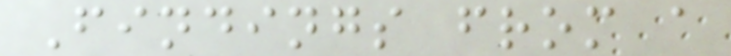Findings from a
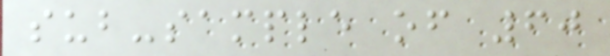sub-sample of 60
